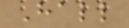Hall
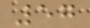57
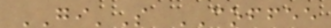GI'S COFFEE
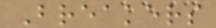Breakers
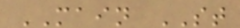MAIN ST
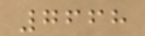7668
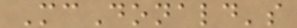McDonald's
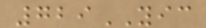729YIC
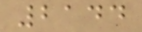2144
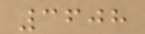3608
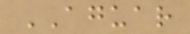AGUAR
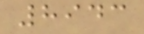8943
